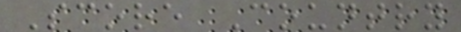Score Country
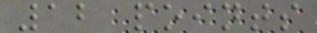12 points
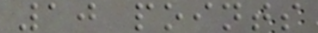10 points
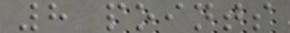8 points
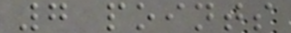7 points
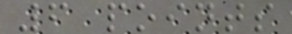6 points
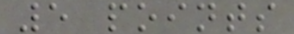5 points
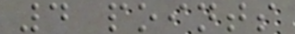4 points
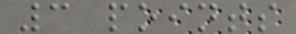3 points
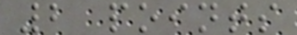2 points
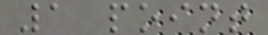1 point
